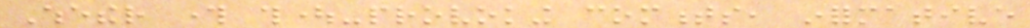Whether through thought-provoking comments, informative
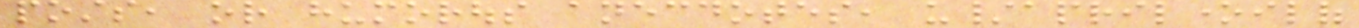posts, or humorous anecdotes, u/apriloneilof
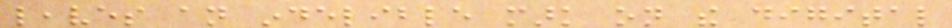leaves an indelible mark on the digital
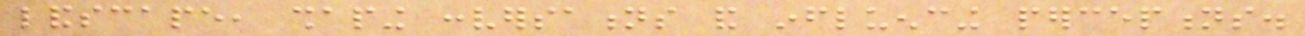landscape, shaping conversations and influencing perceptions.
